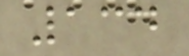134
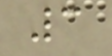3
